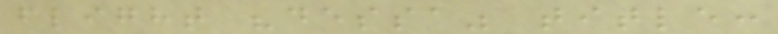flight "dessa" title:
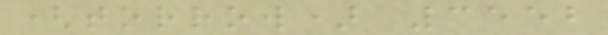(torrow) 3552
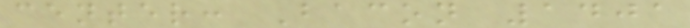center: Bacon 1401
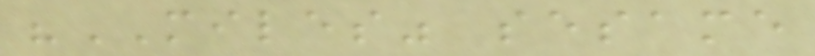"MILES" sesame
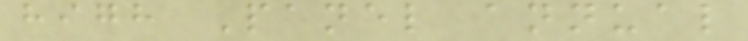high Panel annual
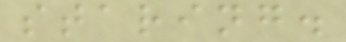staring.
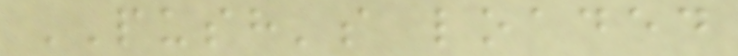PUSH's loaded
